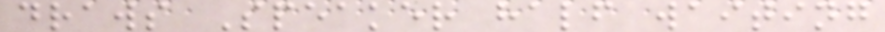draws Speaker half waiting
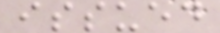issued
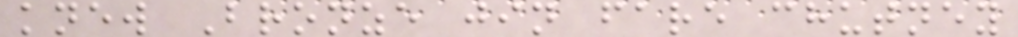knew Bronze jin fare chutney
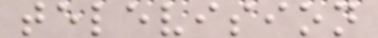television
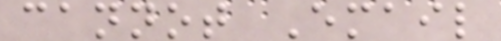cannot Email
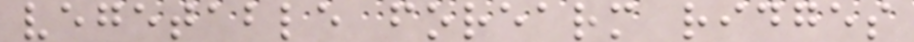vegetable forearm ridges
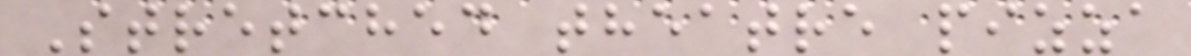Stretched theatre pizza
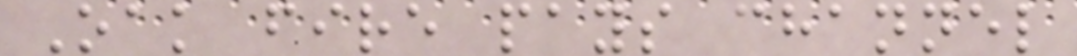Oak fire pays channel
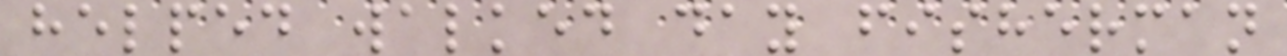helped walked day fisherman
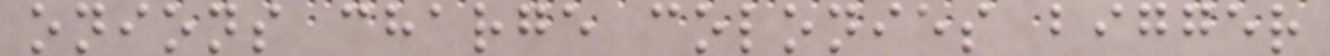onions charge colonies bigger
